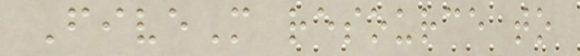FiveM resource to
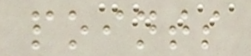points
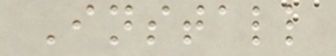Install
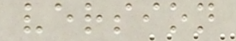version
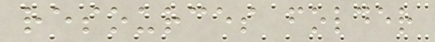resources folder
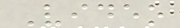Video
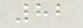82
